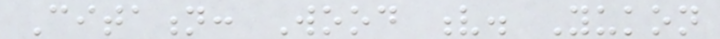Citation: Wood v. Yukon
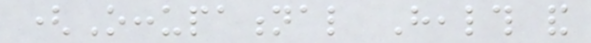(Occupational Health and
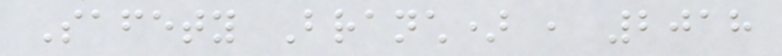Safety Branch) , 2018
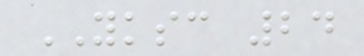YKSC 24
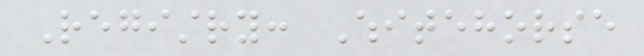Registry: Whitehorse
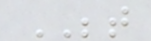BETWEEN
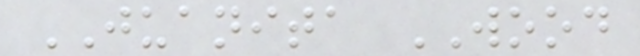JUANITA WOOD
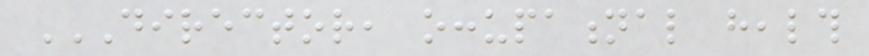DIRECTOR, OCCUPATIONAL HEALTH
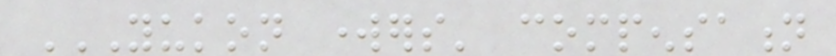YUKON WORKERS' COMPENSATION
